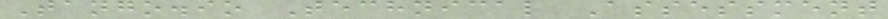Tango.io Technical Assessment
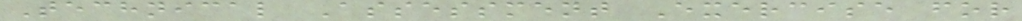Technical Assessment Exercise for
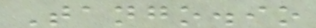Tango.io
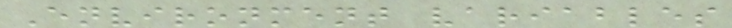Environment variables
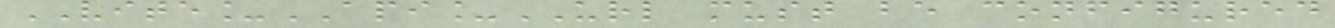VITE_API_URL must be configured
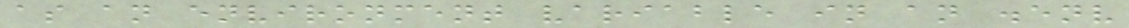as an environment variable in an .env
